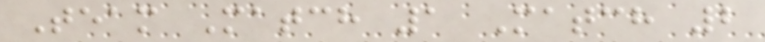Team Match 1 Match 2
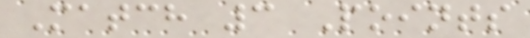Match 3 Points
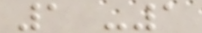1 -1
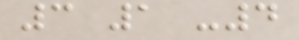3 1 -4
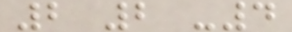2 2 -4
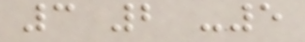3 2 -5
